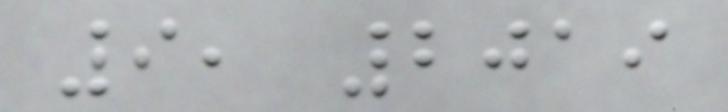9, 2019
